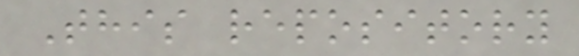This repository
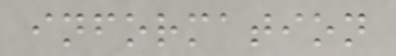information
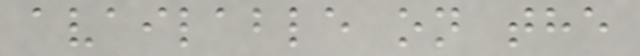available on the
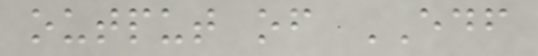output of EDF
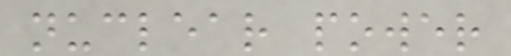nuclear power
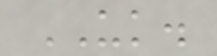UK.
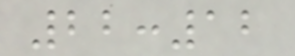22:12
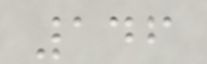146
